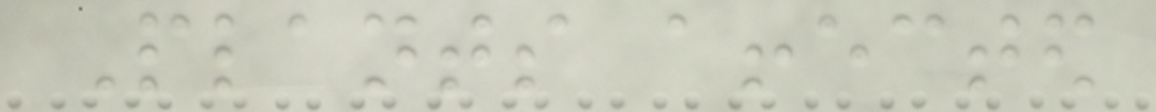Plants affected
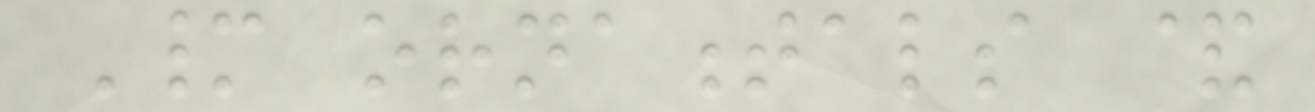Many ornamentals &
